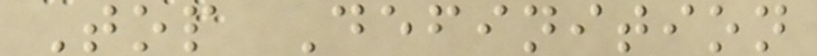Top Definition
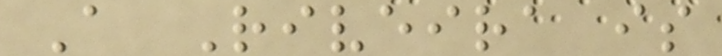A Riveira is
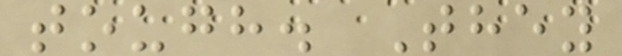tough. They
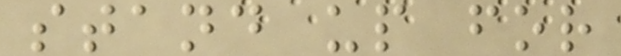stand up for
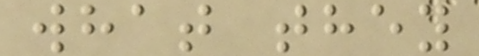what they
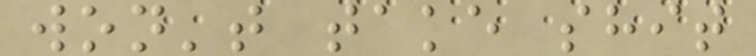won't take shit
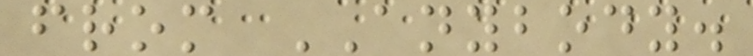from ANYBODY.
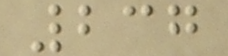237
